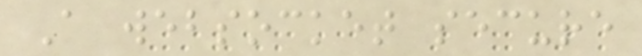A websocket secure
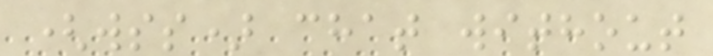(wss) chat without
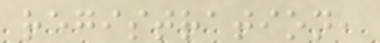registration,
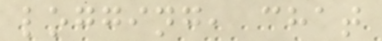logging, chat
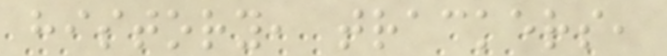history, trackers,
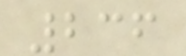236
